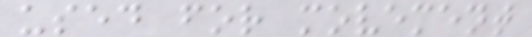used for movement
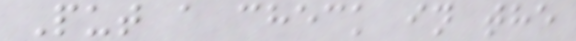Put a check in the
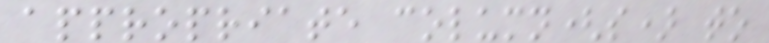appropriate column(s) to
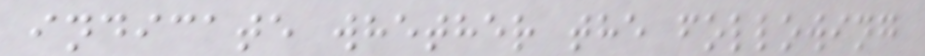indicate whether the following
